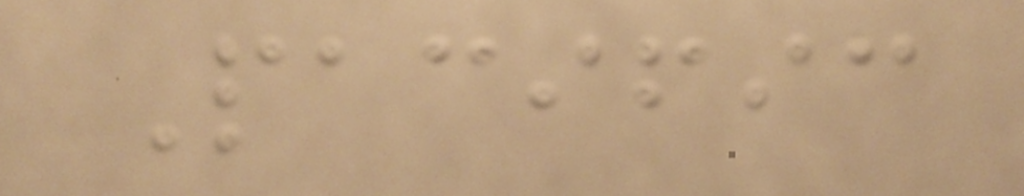Pacific
